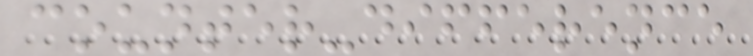counter-difference
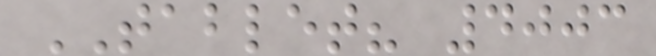TABLET? 4003
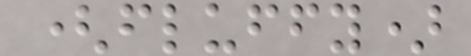(fluffy)
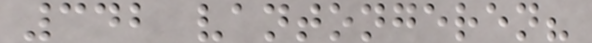342 vantongeren?
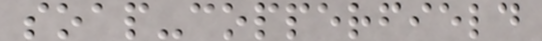soap-copperfield
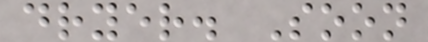dryer. Soon
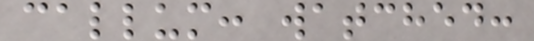callum: watched:
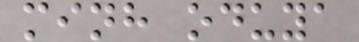minh oduya
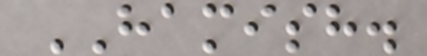HAMISH.
